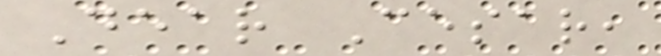Dear Cesar,
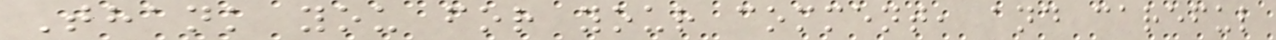Thank you for your comment, and careful
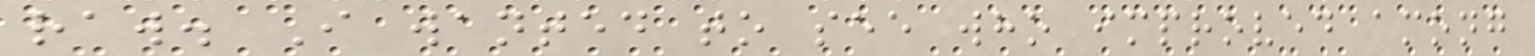raw. I wanted to see who improved among
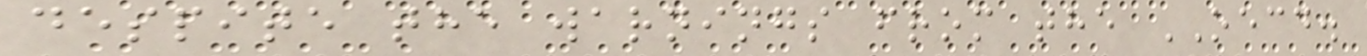despite the warnings from the OECD.
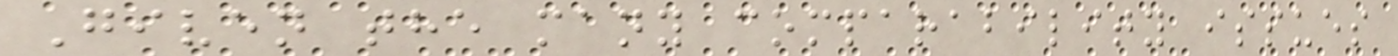Given the many comparability issues
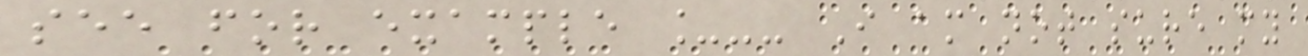see for example _-- I am not sure my
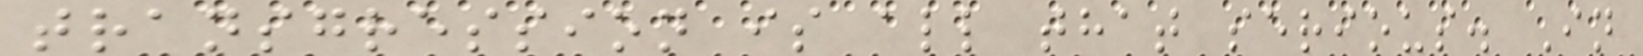transgression is all that serious. In
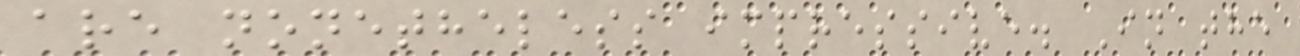are nonetheless impressive. In the
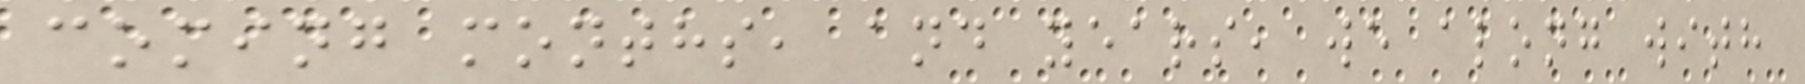coming months, and years, we along with
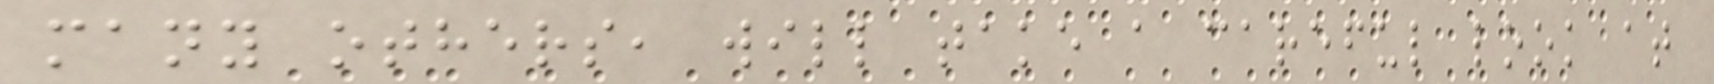many others, will take a careful look at
